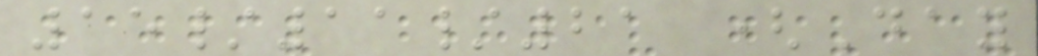15/11/21 (Day
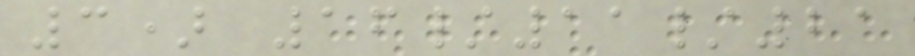3) 16/11/21
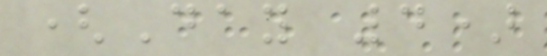(Day 4)
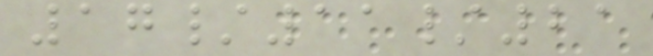17/11/21
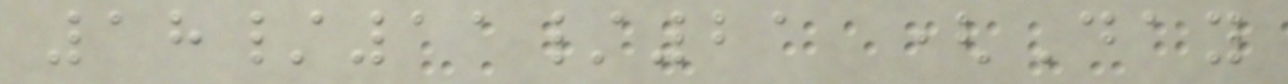18/11/21 (Day
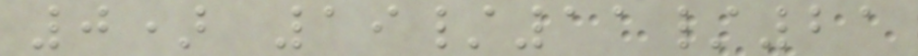0) 19/11/21
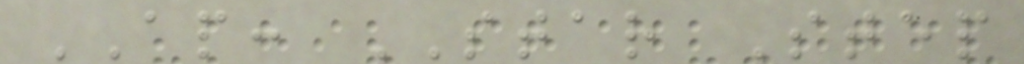AP: STAR Step
